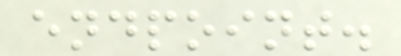endpoint.
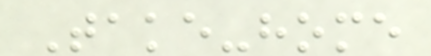Take-home
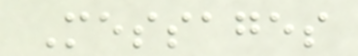Messages
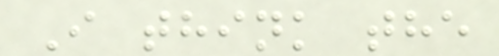I think the
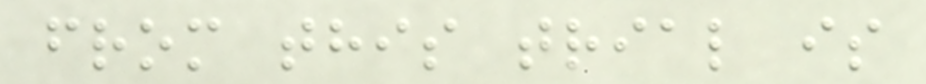from this trial is
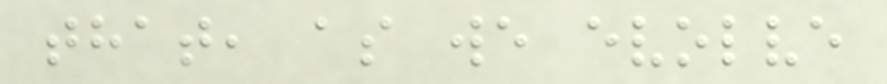that, as we evolve
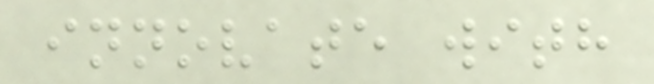innovate with
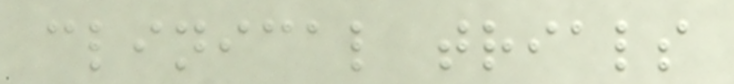clinical trials
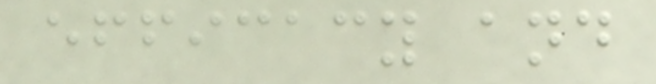efficacy and
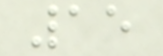15
